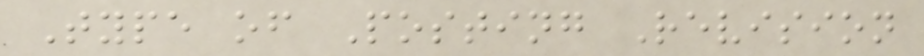Type of Posting Revision
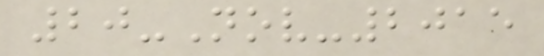20-Nov-2015
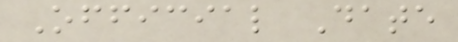Official Date
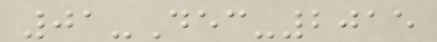01-Dec-2015
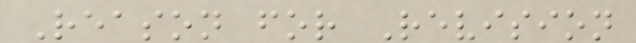Reason for Revision
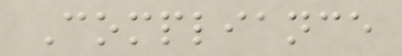Compliance
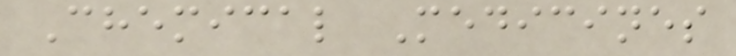Chemical Medicines
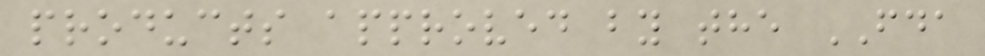products approved by the FDA
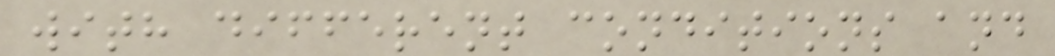with different conditions and
